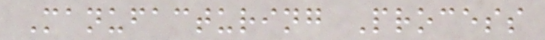Manufacturing Process
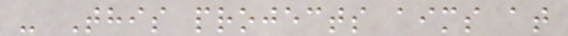- This projects aims at
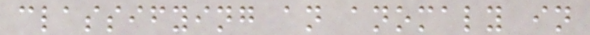classifying an anomaly in
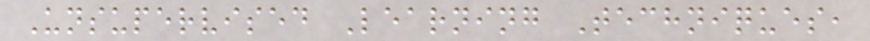Unsupervised Learning Techniques,
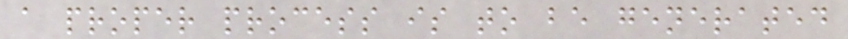a proper process is to be generated
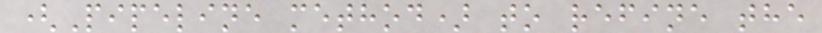(Pipeline method) to refine the
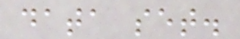data set.
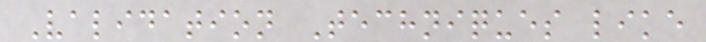Validation Techniques like
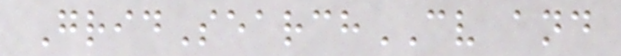GridSearchCV and
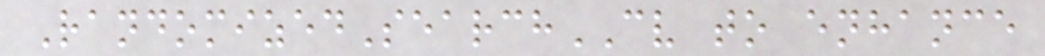RandomizedSearchCV to enhance
